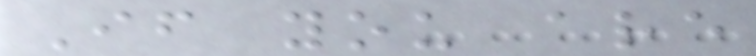If you are
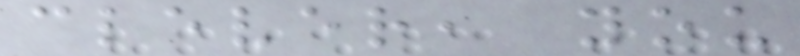clever, you
